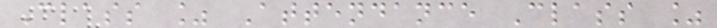Class % Attendance Class %
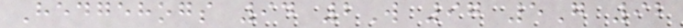Hedgehogs 94 2W 97 5G 92
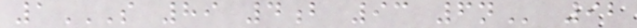1S 89 4B 93 6N 92
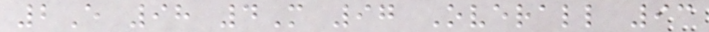2E 98 4M 97 Overall 93
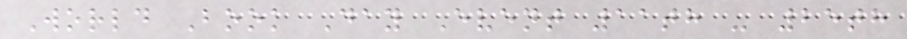World Book Day Event 11th - 25th
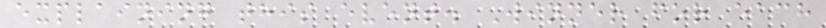explaining this event. Winner for each
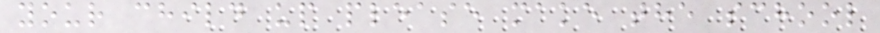your child up please make the school
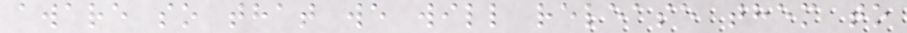aware so that we will release them to
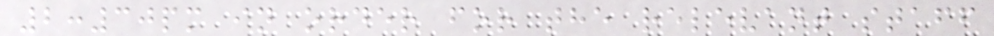2:30pm in order for the relevant staff
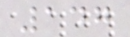147
